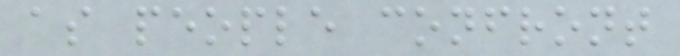as people confront
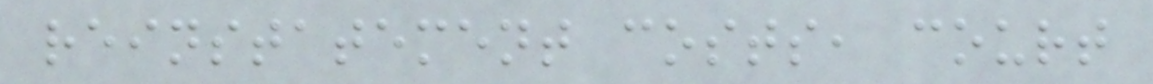reinstatement costs, court
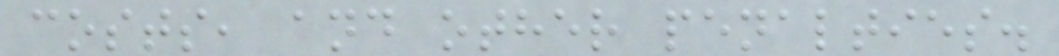costs, and other penalties.
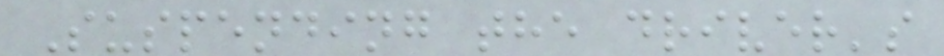Suspending the driver's
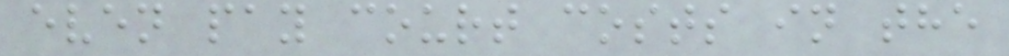even pay court costs in the
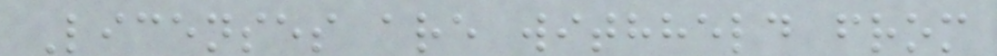Licenses are withheld from
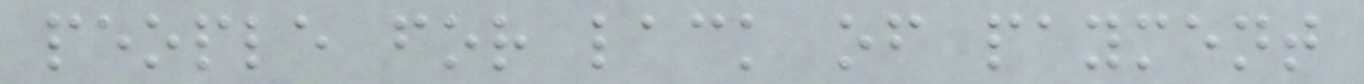people for lack of payment
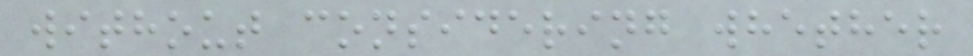without considering whether
